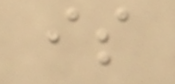is
